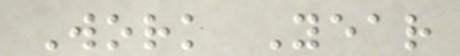Work Year
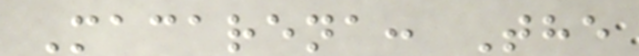Macarena: The
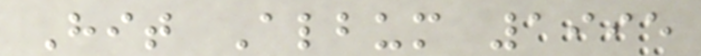Hit Album 1995
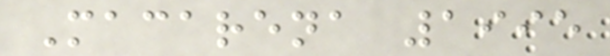Macarena 1995
